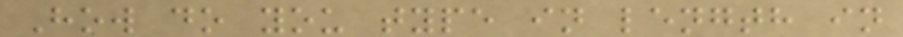How do you type in length in
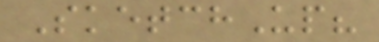SketchUp?
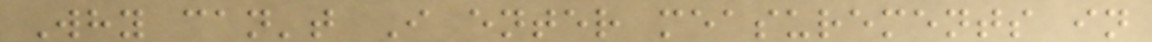Why can't I enter measurements in
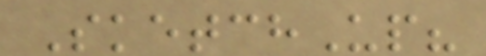SketchUp?
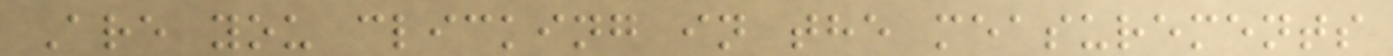Are you clicking in the measurements
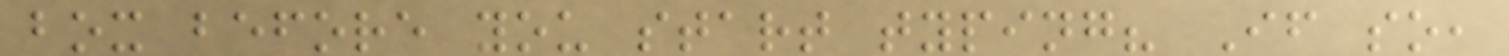box before you start typing? If so,
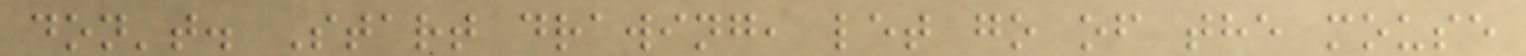don't. Start drawing, let go of the mouse
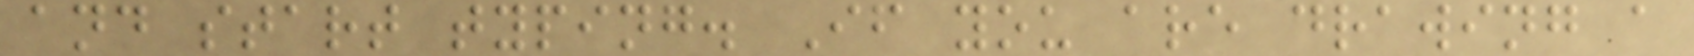and start typing. If you are drawing a
